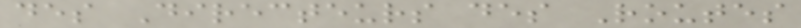des Directeurs des Routes
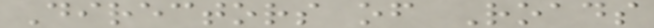Directors of Roads
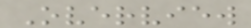Overview
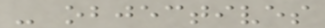- objectives
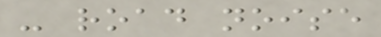- road noise
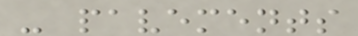- pavements
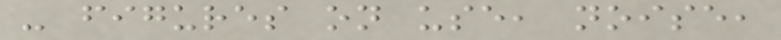- figures on use, noise,
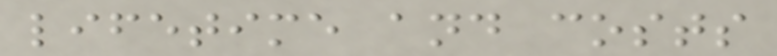lifetime and costs
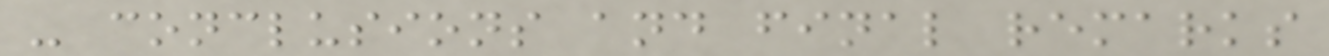- conclusions and final remarks
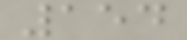154
